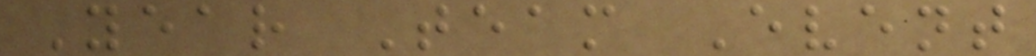Year Team Event
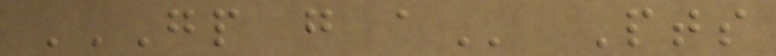GP G A Pts
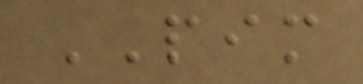PIM
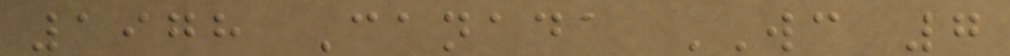1978 Canada WC 7
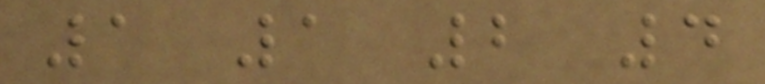1 1 2 4
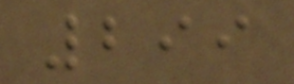299
